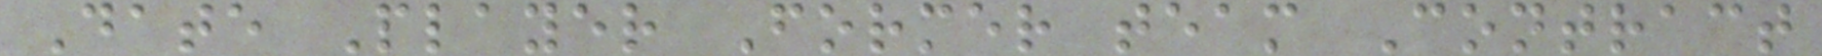Date Player Former team Contract
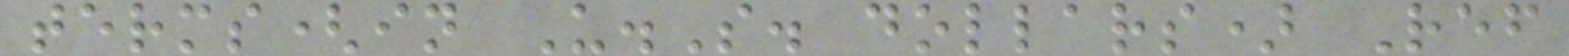terms(in U.S. dollars) Ref
